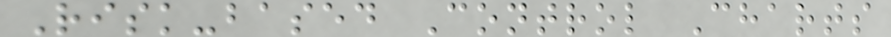Risk-based Control Charts
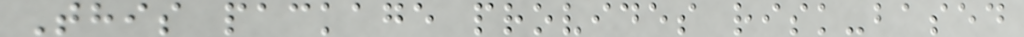This package provides risk-based
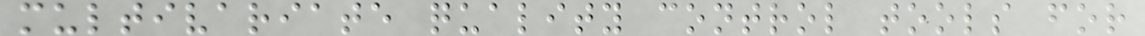multivariate quality control tools for
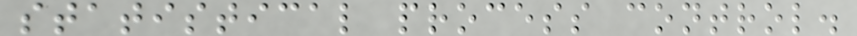statistical process control.
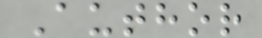Author
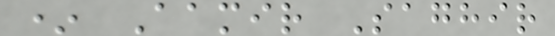* Aamir Saghir
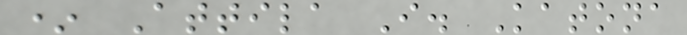* Attila I. Katona
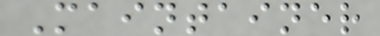Maintainer
